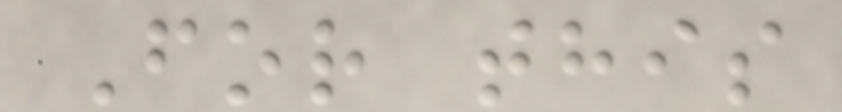For this
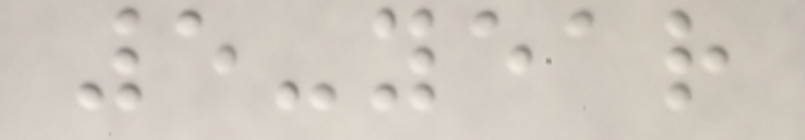5-year
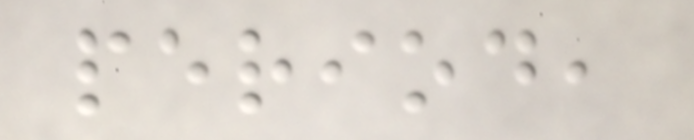period,
